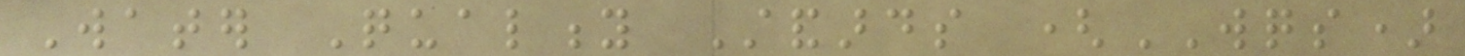Water Quality Standards (WQS)
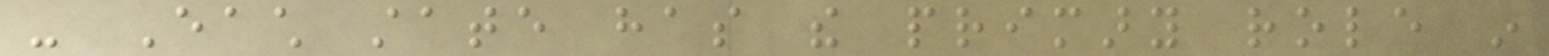- Each state has the primary role in
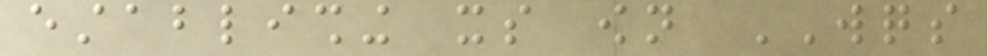establishing its own WQS
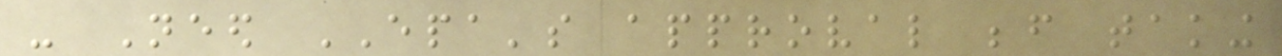- Need EPA's approval before taking
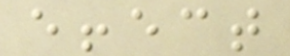effect
